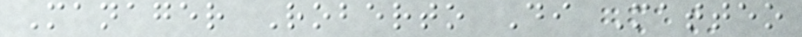Manager Roberto Di Matteo
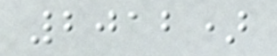2012)
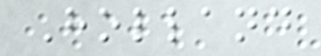Holland
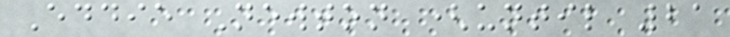Eddie Newton (until 21
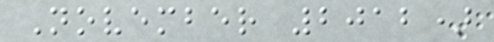November 2012)
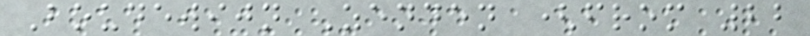Boudewijn Zenden (from 22
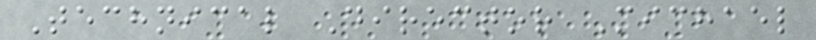Technical Director Michael
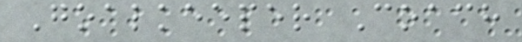Goalkeeper Coach
